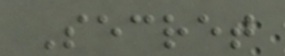Secret
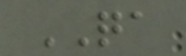QA
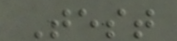Test
